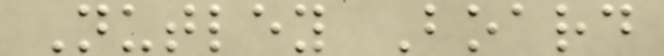Nutley Board
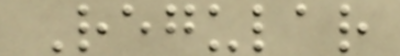Regular
